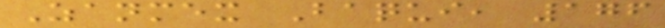Zanmex Baqui, 176
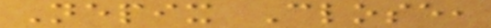Nepix Close,
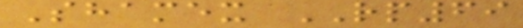Shamex RP69
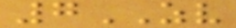7ZV
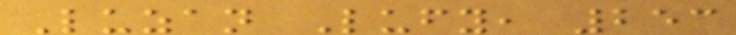Luzan Lufy, 253
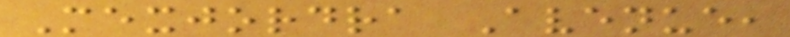Mexjordra Avenue,
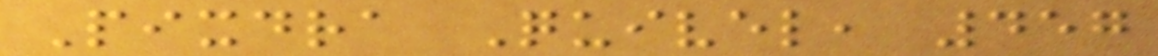Pixdra Quivel, 457
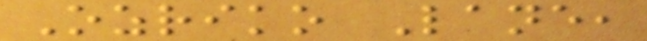Ozriko Lane,
